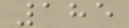185
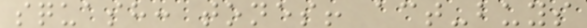squash: tones! act-buys
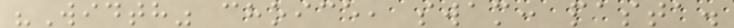"Width" choice, swam: pasta.
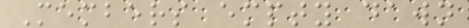Members empty dawn
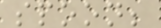spoon;
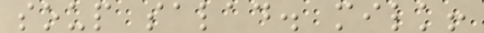soup salad. milk!
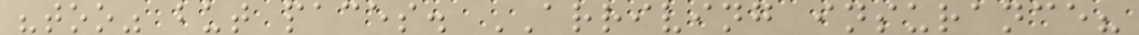"too" but paces. ARRIVING insurance?
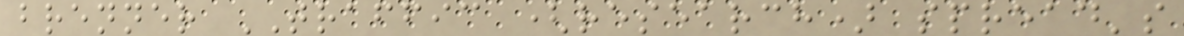brenner TRAFFIC (research) spread's
